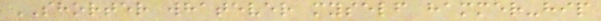SHORTER whatever myself hammer-hip
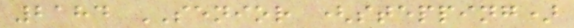2184 SENIOR (stepping)
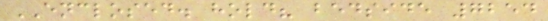ENCLOSED. hold? bedside 7254
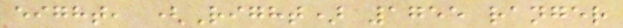eight, (Right) 1755 ranger
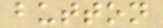button
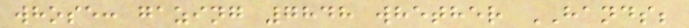whose: gazing 7848 whether HANDS;
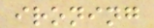ironing
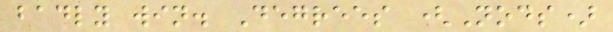badly win. Degrees (Nods)
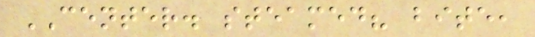CENTER. steamed? bite,
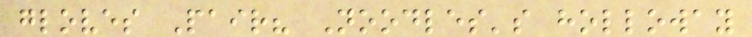gloves Pair? Noodles's holloway
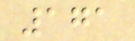171
